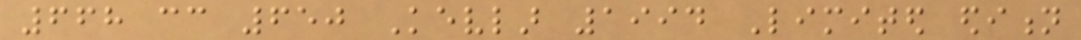668 cc 650 Kevlar 1994 Limited edition
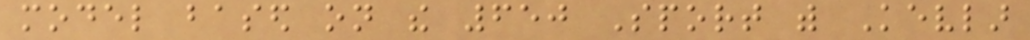model based on the 650 Sport with Kevlar
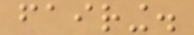fairing.
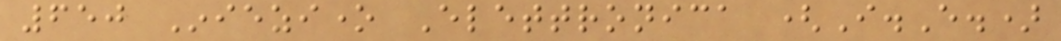650 Iniezione Elettronica (I.E.)
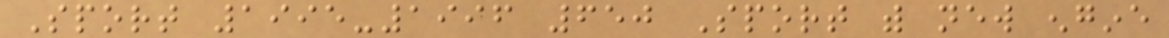Sport 1995-1996 650 Sport with new engine
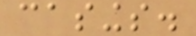casings.
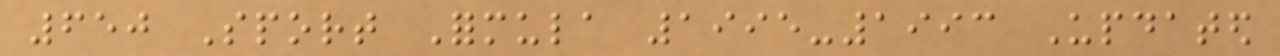650 Sport Formula 1995-1993 Updated
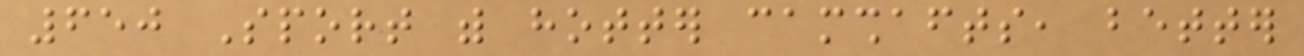650 Sport with hotter camshafts, better
